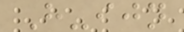H-ijn
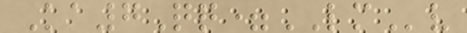Ka7Qq=LMv
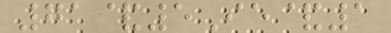71&5Ie&1
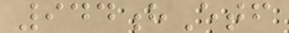944hEtf
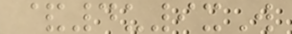&4u9xW
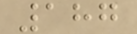187
